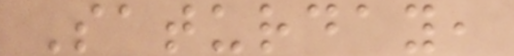Saturday,
